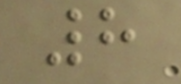8
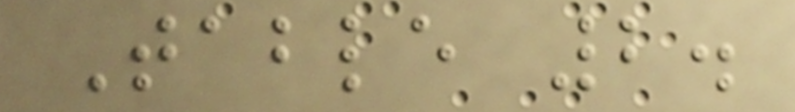Table 2.
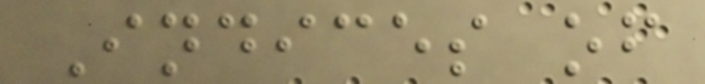Indices of
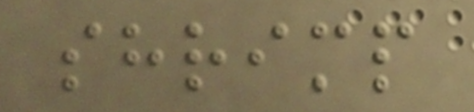shrimp
